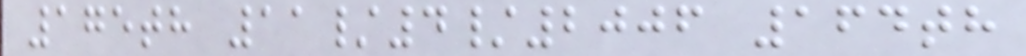175th 11/4/2006 164th
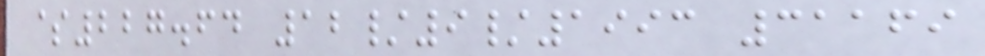$227.64 12/9/1993 31169
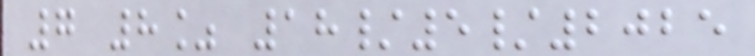7 8% 18/5/2025
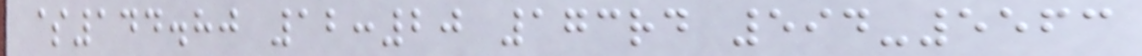$144.80 12:20 173rd 594-5563
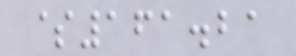$161.21
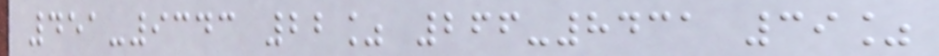451-9343 22% 266-8431 39%
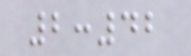2:42
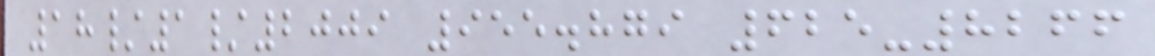18/1/2009 955.879 625-8266
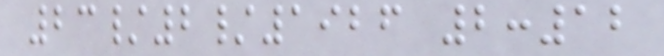23/2/1926 2:12
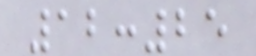12:25
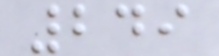249
